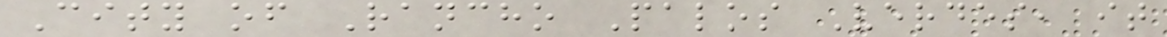City of Rancho Palos Verdes, it
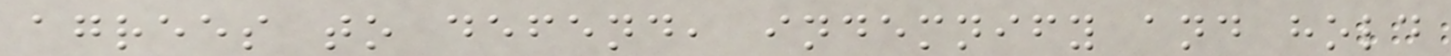agrees to defend, indemnify and hold
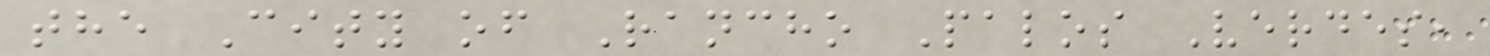the City of Rancho Palos Verdes,
